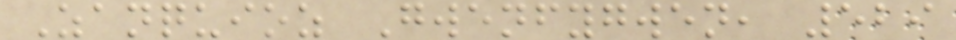Zanquioz Gwenfygwen, 529
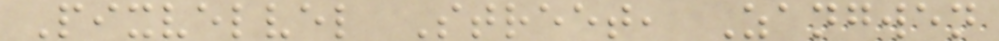Pixvelvel Street, Zangwen
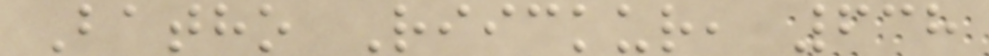Batho Riickur, 638
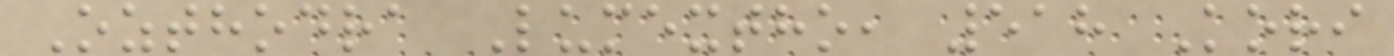Ozthodra Lumextho, 518 Kori
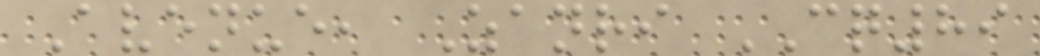Avenue, Zanri CQ89
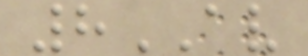8AV
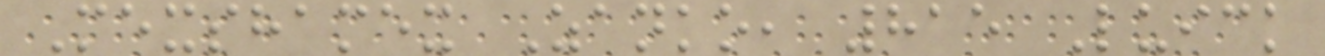Mexshamex Zanko, 815 Luick
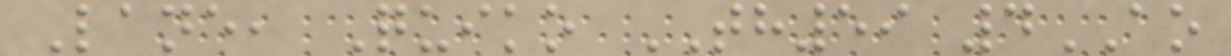Lane, Quiko TH59 4AO
